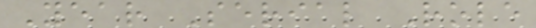Year Serial Role
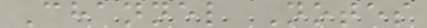Channel Notes
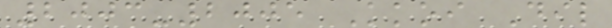2003-2005 Kkoi Dil
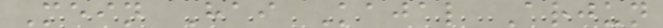Mein Hai Kajal Arjun
